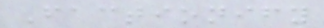Factionify
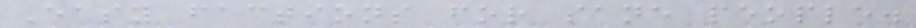Easy factions for sane people.
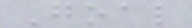Goal
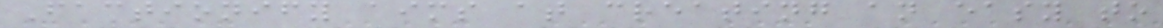Factionify aims at creating an easy to
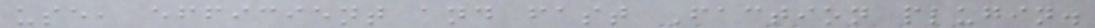use, efficient and fast Faction plugin.
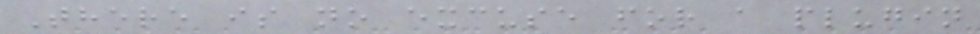There is no excuse for a plugin
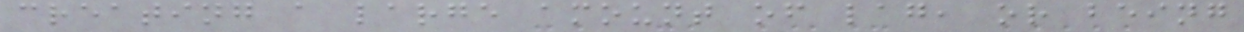creating a large amount of lag, or being
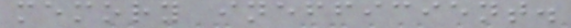memory inefficient.
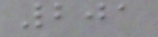201
